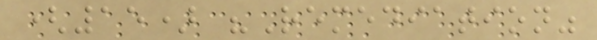(15) "Remediation"
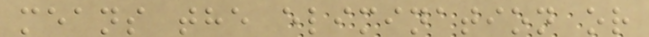means the elimination or
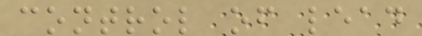control of lead
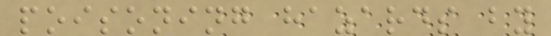poisoning hazards by
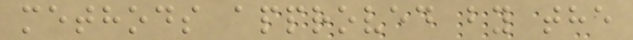methods approved by the
